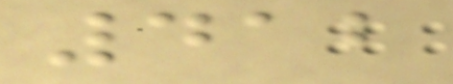412
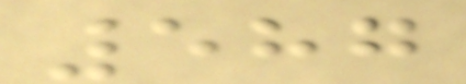587
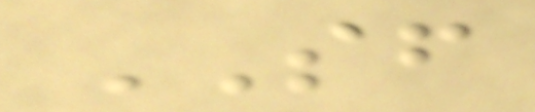SF
